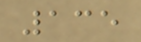135
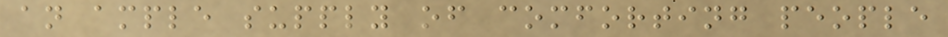an ample supply of comforting people
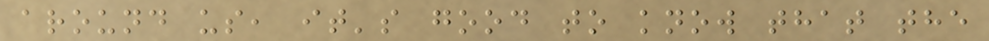around us, it's good to know that the
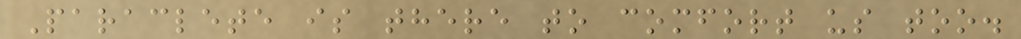Paraclete is there to comfort us too.
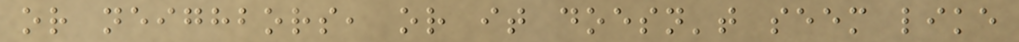or neighbors, or it doesn't seem like
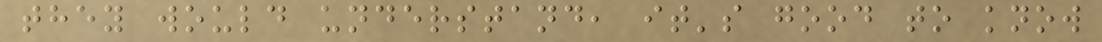they would understand, it's good to know
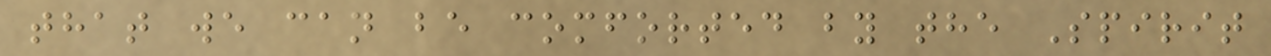that we can be comforted by the Spirit
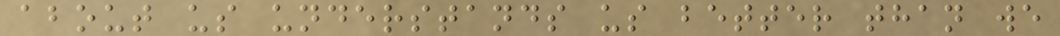about us understands us better than we
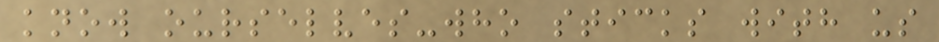know ourselves-who sticks with us
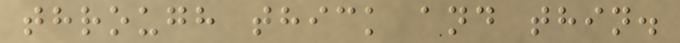through thick and thin.
